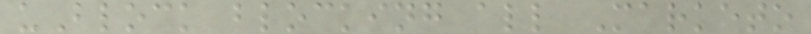uBlock blocking all Marketo
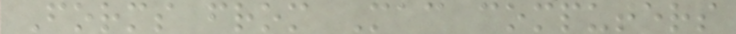Forms from Mac computers
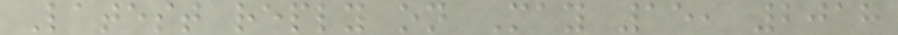Latest reply on May 15, 2018
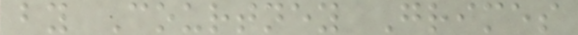by Courtney Grimes
